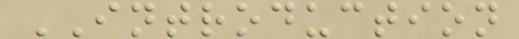INTRODUCTION
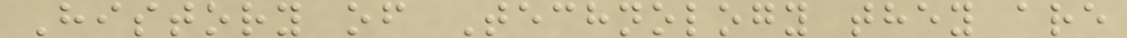History of Technology they are
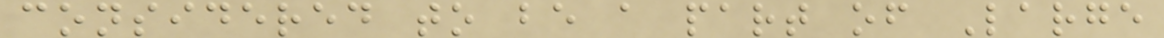considered to be a part of Large
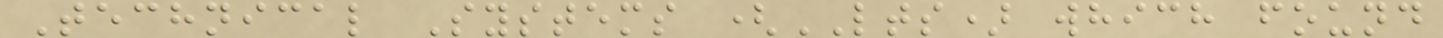Technical Systems (LTS) which found
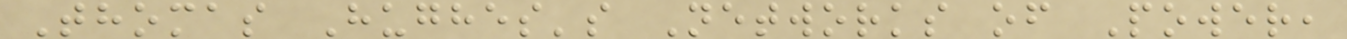Thomas Hughes's Networks of Power,
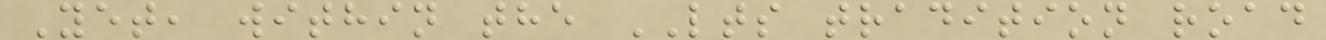Yet, within the LTS tradition road
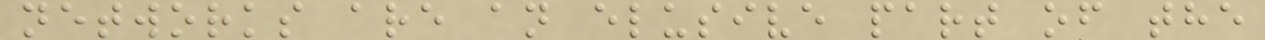networks are an elusive part of the
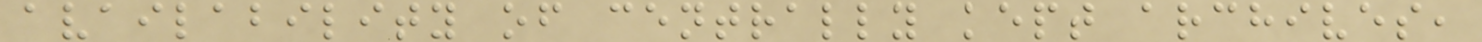availability of centrally kept archives,
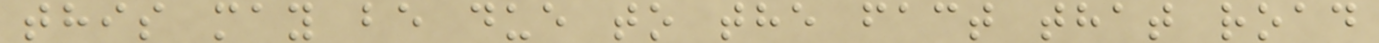this may be due to the fact that road
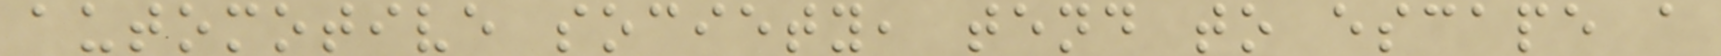automotive society, tend to escape a
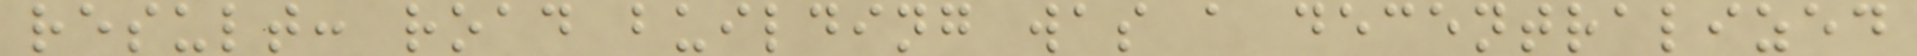result: road building was a decentralized
